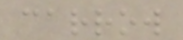carrow
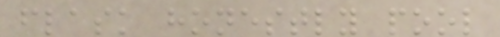flask honestly pool
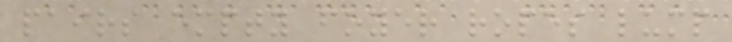pairs empty foyer ropes lump
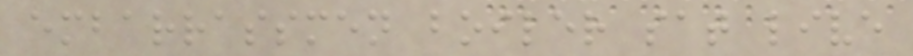embarrassmen boiler sat live
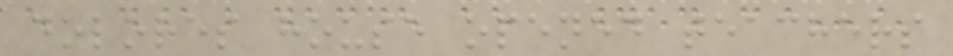dolores house opened teachers
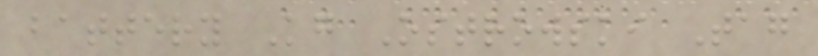battery Kg Ostrowski Tag
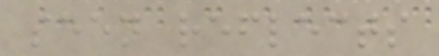seen reflects
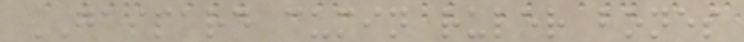GASPARD cumin ruler bones
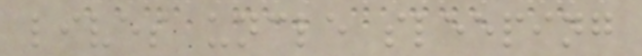lives uncle sleeping
